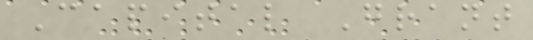Capital Grant
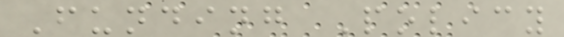Funding Policy
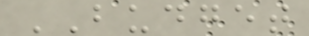BUDGET
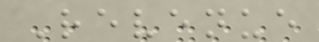Revenue
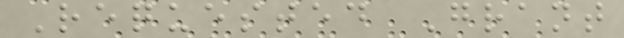Requested Grant
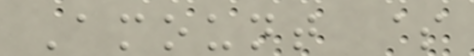Amount $
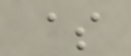$
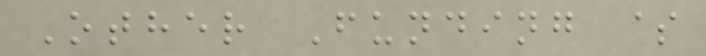Other Funding $
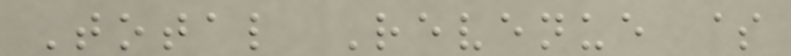Total Revenue $
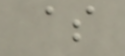$
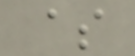$
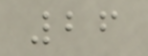26
